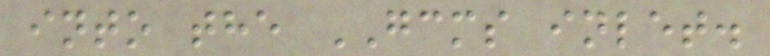into the GCMS inlet.
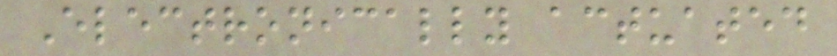Electronically actuated
